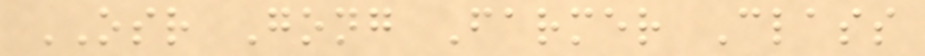OSR Gong Farmer Class
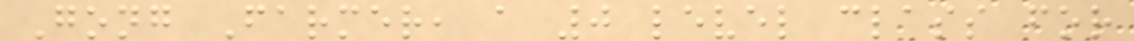Gong Farmer, a 0 level class for
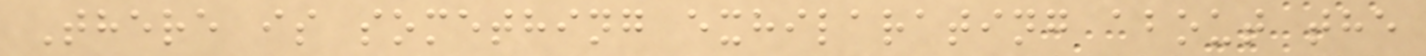There is something exhilarating about the
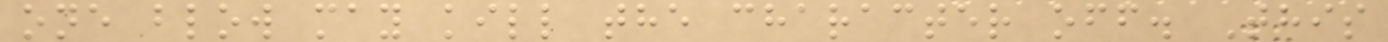one blow may kill the character off. This
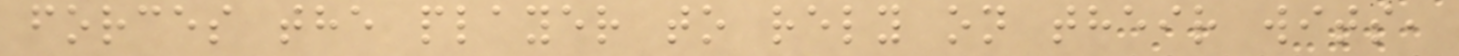forces the player to rely on their wits,
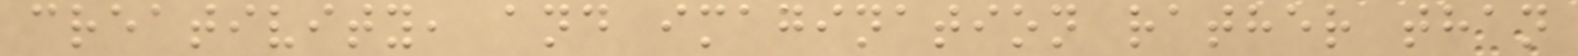creativity, and imagination rather than
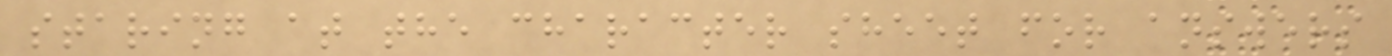staring at the character sheet for answers
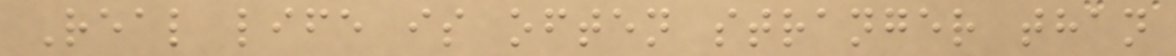Real life is often stranger than
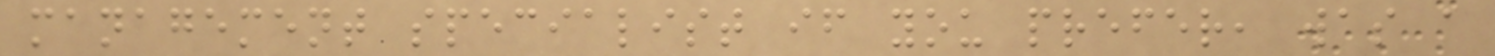management specialist if you prefer, was a
